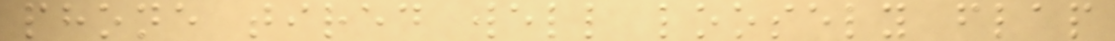phone tired well loosely flap
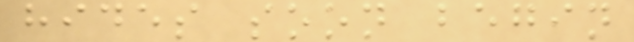hides soon begin
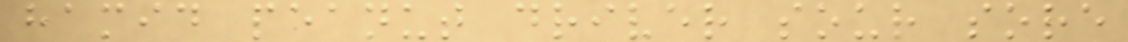hamid peanut driver sour sore
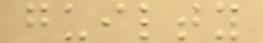guilty
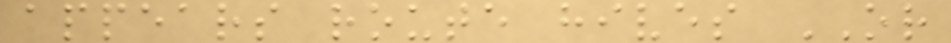appears route hives OR
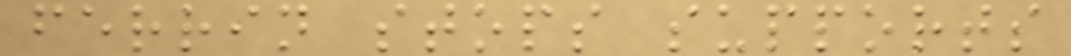ferrin stops supports
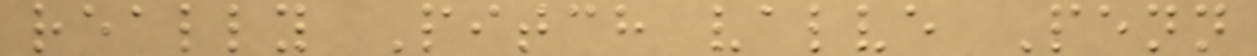really Pitch valve Penn
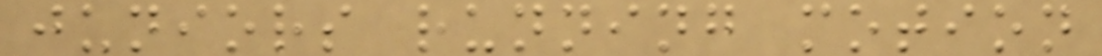juniors running motion
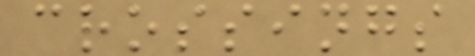crossings
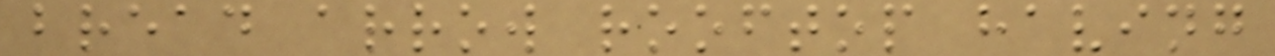bread arrow rooftop having
